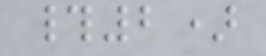#2)
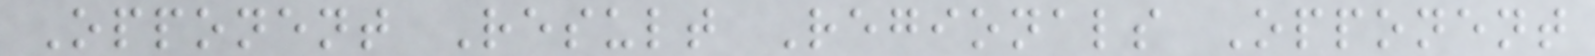Opponent Result Regionals Opponent
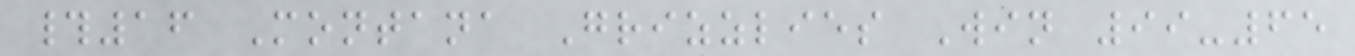#16 Montana Grizzlies Win 99-65
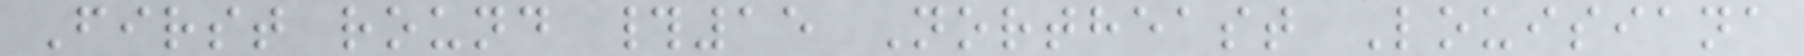First round #15 Northeast Louisiana
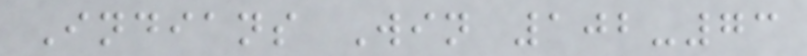Indians Win 102-73
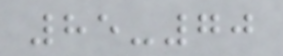85-70
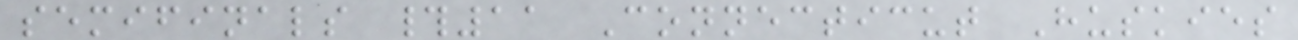semifinals #11 Connecticut Huskies
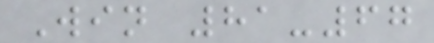Win 81-67
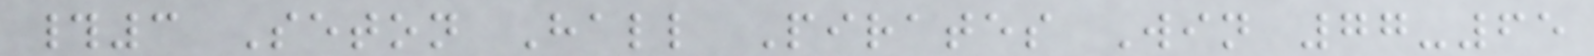#3 Seton Hall Pirates Win 77-65
